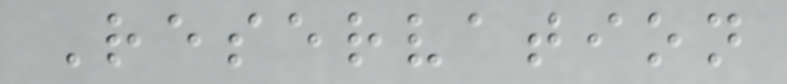Reservation
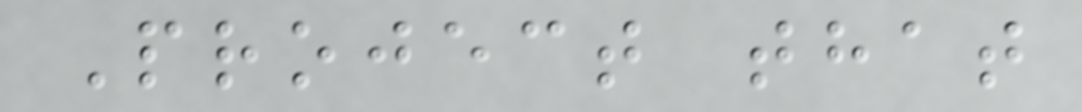Project that
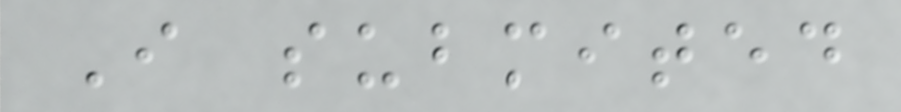I submited
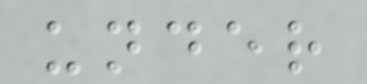under
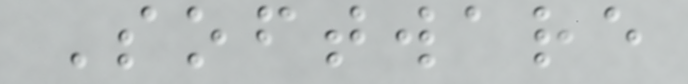Software
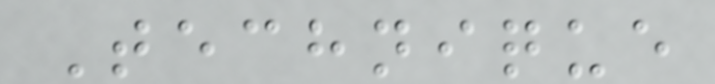Technique
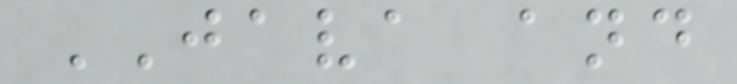JAVA and
